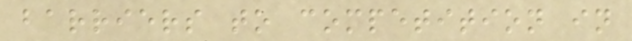barriers to competition in
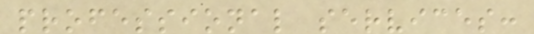professional services:
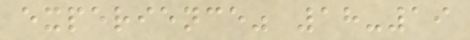experience" 18-19
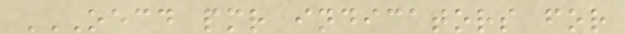OECD PMR INDICATORS FOR
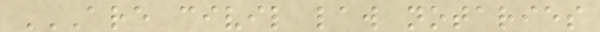ARE CIVIL LAW NOTARIES
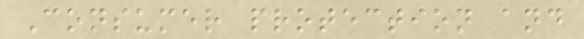Consumer protection and
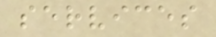services
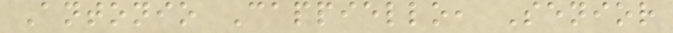Antonio Cappiello, Senior
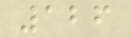126
